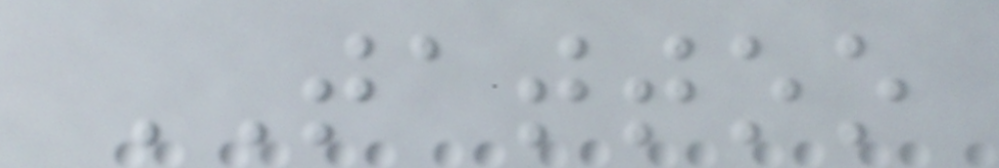TATTOO
